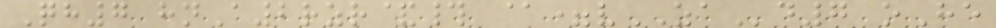Qh7 hnA2rzr&# @=vZAd7 oHe
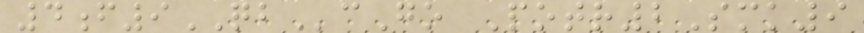4f9QBcGo Potr2Smk9
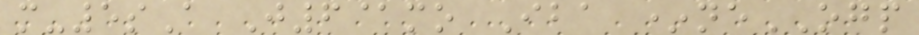m-5sA J6@mo Iba *neOGP
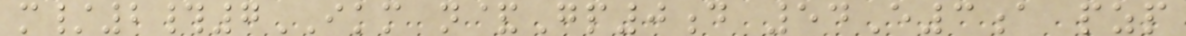m/2#7IKM n&Gp0d 54E3a pzp
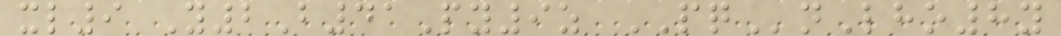xl9 Y2B41Py9z PQnLho8y
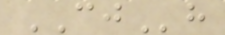CJh
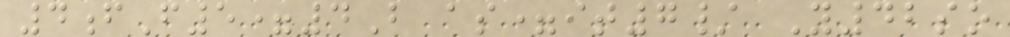4fF5=4B as=it7/ Y42so
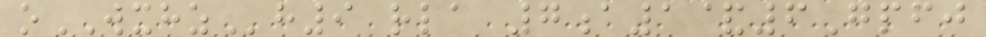oWXHZh9 rla 7a1&6Gpfj
